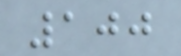100
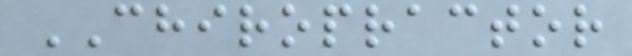CHIROPRACTOR
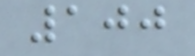100
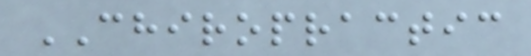CHIROPRACTIC
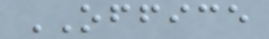OFFICE
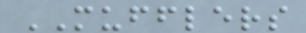MUFFLERS
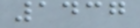1437
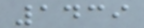1439
